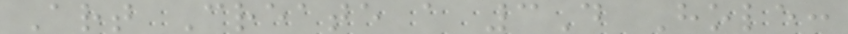Art Create a 3D Hole:
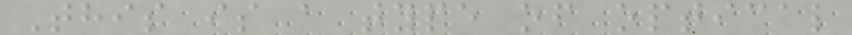This is a type of optical
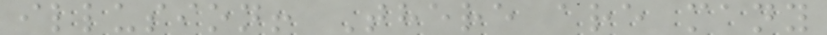illusion! There are many
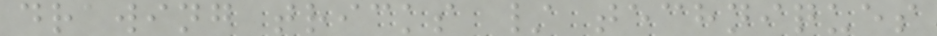drawing tricks / techniques
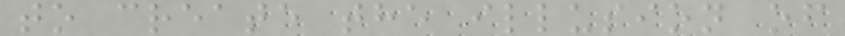to create the illusion of
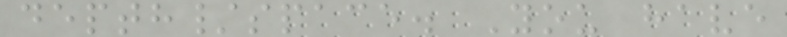depth/space. You have
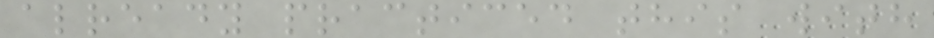already practiced this with
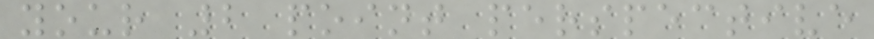your 2 point perspective
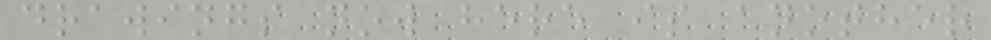drawings now here is another
